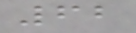62
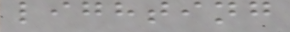lighting
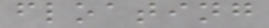floating
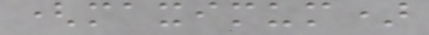(maximum)
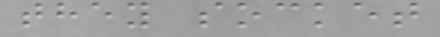they socket
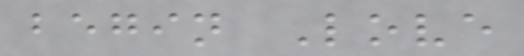begin Love
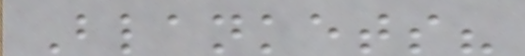Blankets?
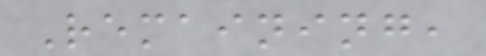Remaining,
